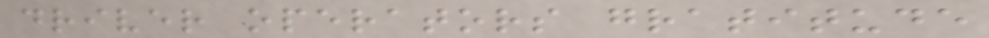driver operators gratitude
